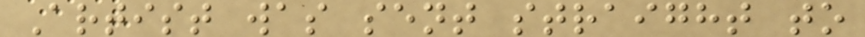Artist was sent straight to
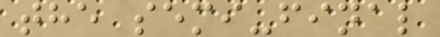the semi-final
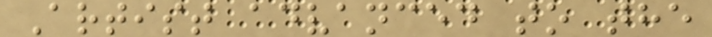Artist advanced to the
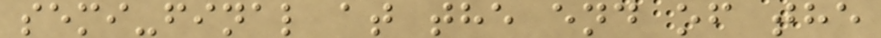semi-final at the end of the
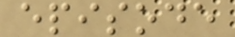episode
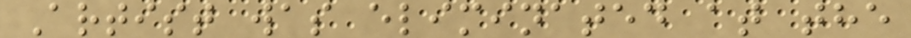Artist was eliminated at the
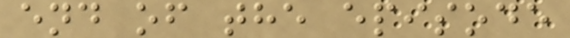end of the episode
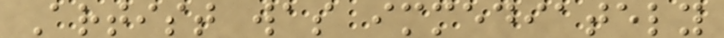Artist was immediately
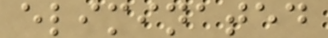eliminated
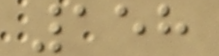158
